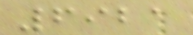6921
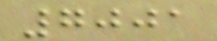7001
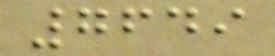7649
